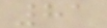81
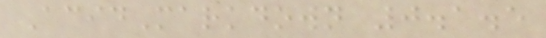AcidMarkdown 0.1.5
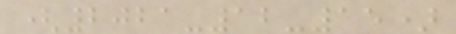(2021-12-15)
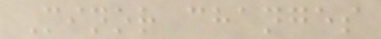Minor changes
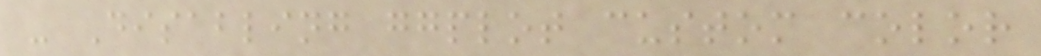- Disabling ggplot custom color
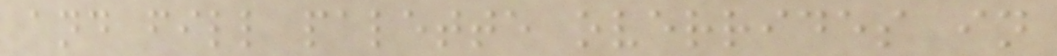and fill palette overrides in
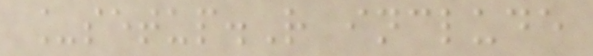_setup.R include
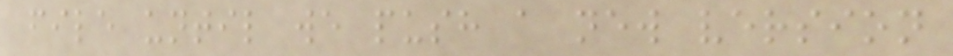file until we push a new version
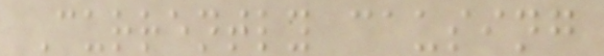Currently causing
